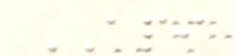API
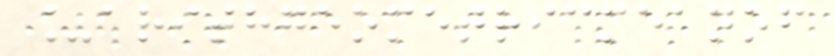_arithgeometricmeanof
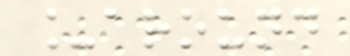_around
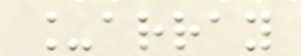_array
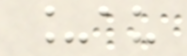_au
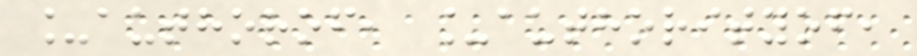_authorof, _authorityof,
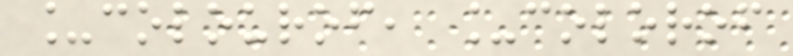_colourof, _colorof
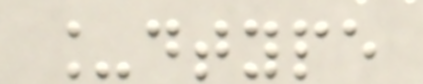_dtype
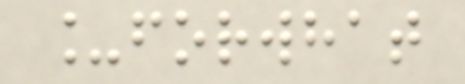_forwhat
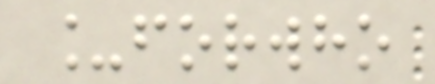_forwho
